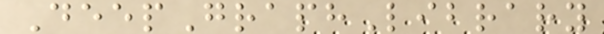DeepGraphLibrary
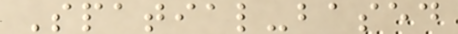Spatial-based
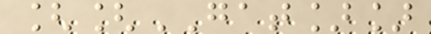[[GAT]]
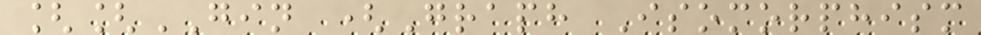[[GIN (Graph Isomorphism
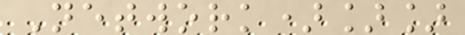Network)]]
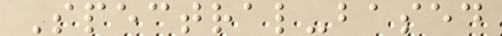Spectral-based
